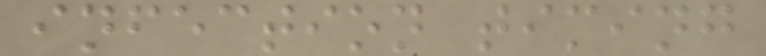infection timing
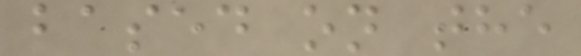based on the
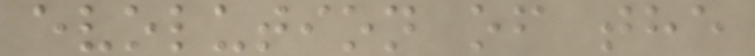evolution of the
